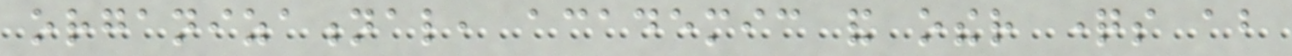organizational, academic and other questions about
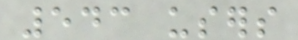543 users
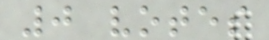0 votes
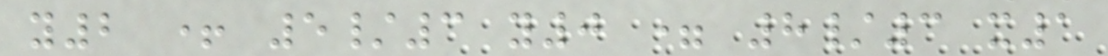y2 + 5/3 y0 = 8/3 x1
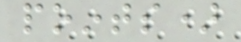points)
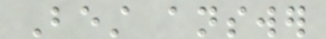Best answer
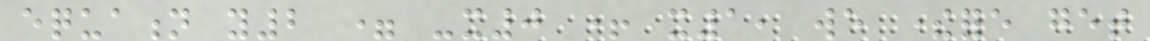equation y2 = -x0 + x1, we therefore get
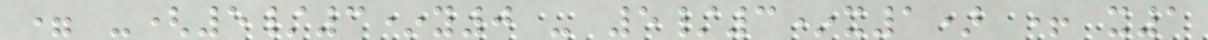= -(5/3*y0 - 5/3*x1) + x1
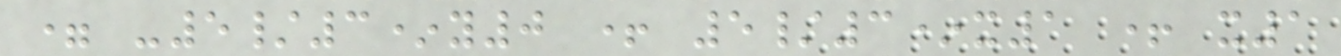= -5/3*y0 + 5/3*x1 + x1
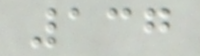137
